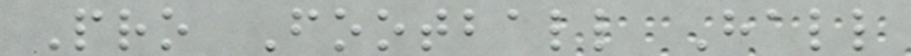Pro Football Hall
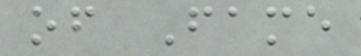of Fame
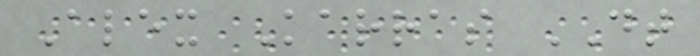Alex Karras DT
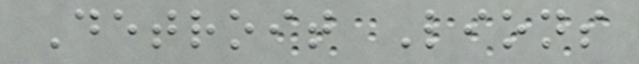Detroit Lions
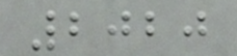2020
